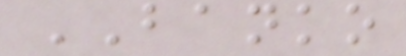BANKO
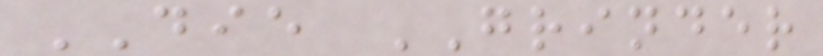DIE GRINDER
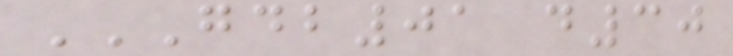GDB01 D30
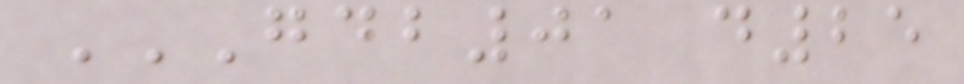GDB01 D25
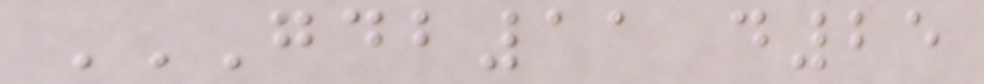GDB11 D25
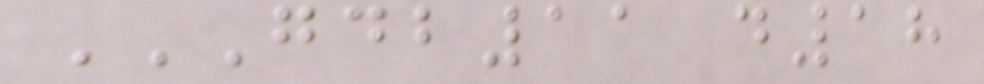GDB11 D18
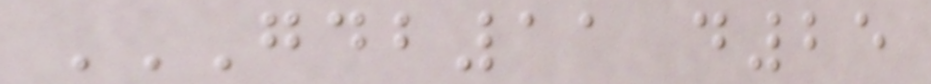GDB11 D25
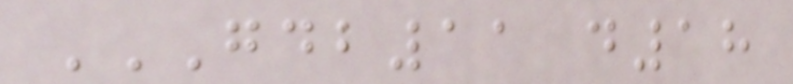GDB11 D18
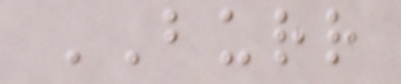BURR
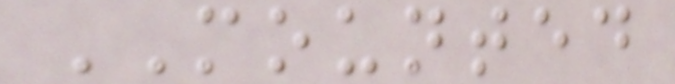MOUNTED
